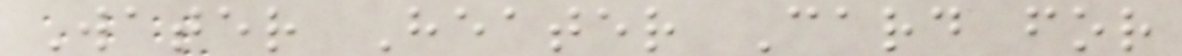Water Heater Card for
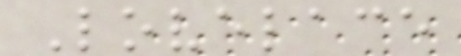Lovelace
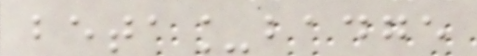beta_badge
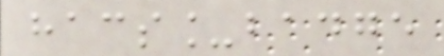hacs_badge
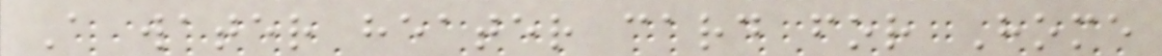A water heater card for Home
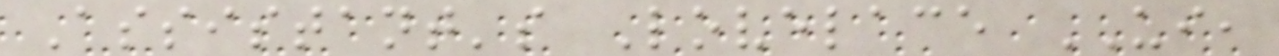Assistant's Lovelace UI,
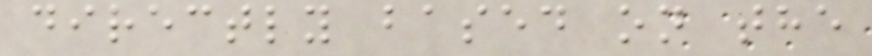directly based on the
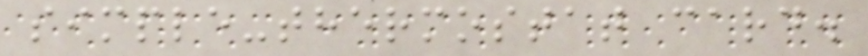simple-thermostat card.
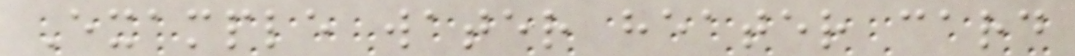Example water heater card
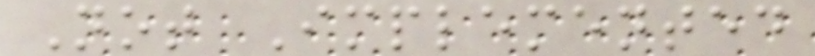Not Implemented
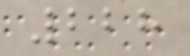228
